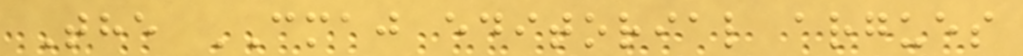The CMAJ editorial argues
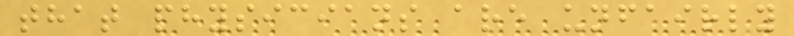that physicians are unfairly
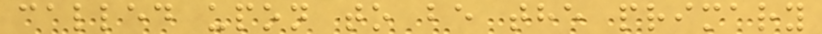called upon to be the primary
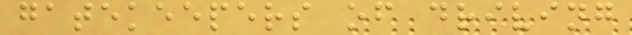gatekeepers of driving
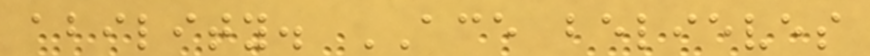ability. ACE believes
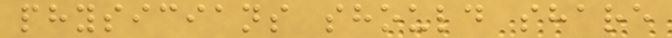physicians should share
